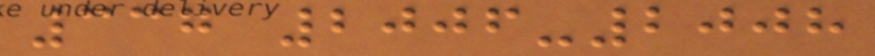337 2006-2008
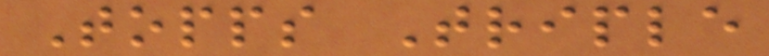Topps Triple
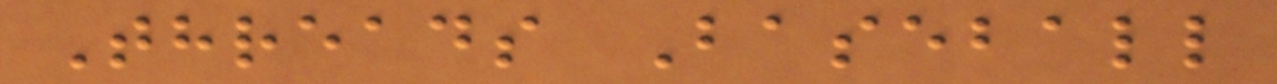Threads Baseball
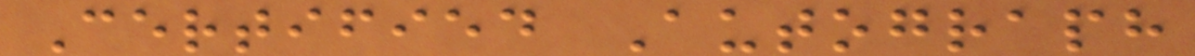Certified Autograph
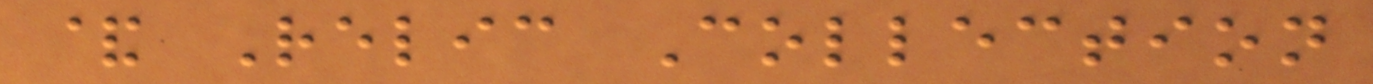& Relic Collection
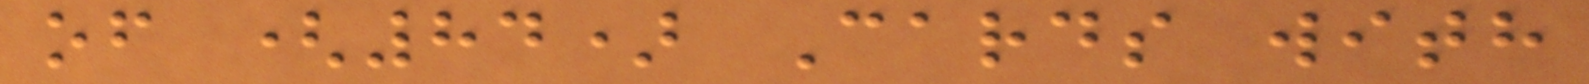of (84) Cards with
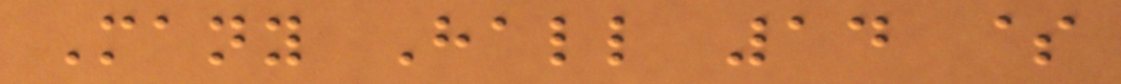Many Hall 14 $
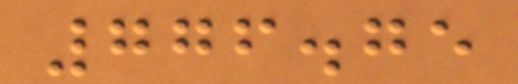776.75
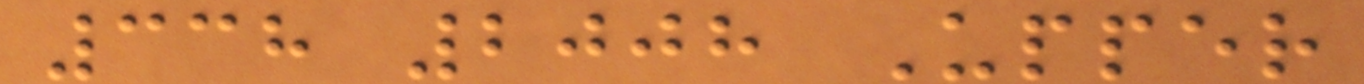338 2008 Upper
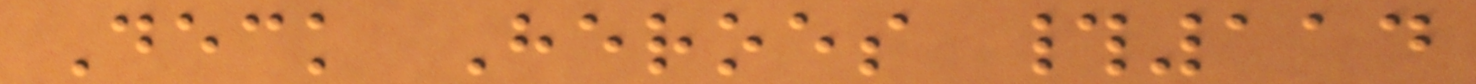Deck Heroes #114
